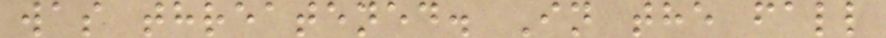was threatened. In the fall
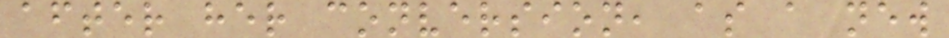after her conversion, as a new
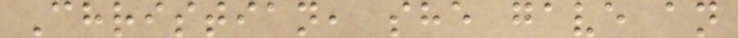Christian, she gave an
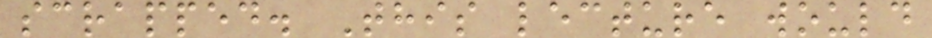scrapped. This lecture would
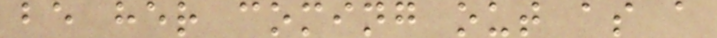be her coming out as a
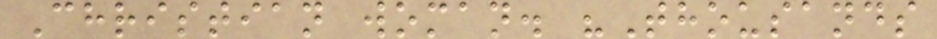Christian woman. "Thousands
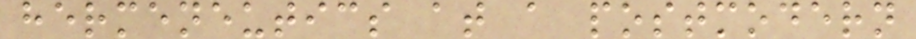hermeneutics at a postmodern
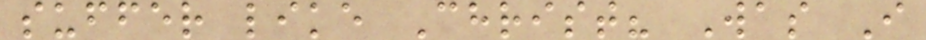suffer like Christ? Was I
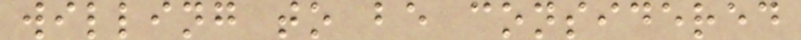willing to be considered
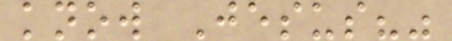know Jesus?"
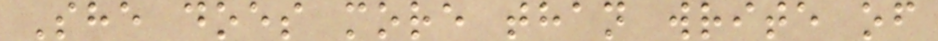She does more than write of
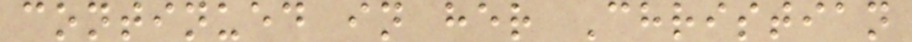continued in her Christian
